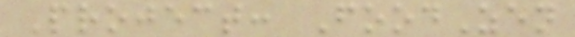Project: FoodZen
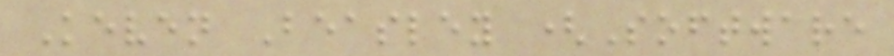Keven Beasley (Software
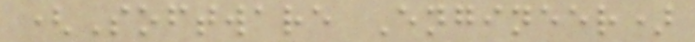(Software Engineer)
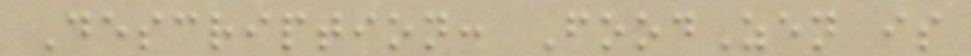Description: FoodZen is
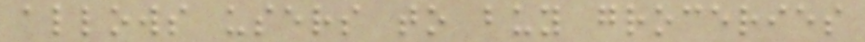allows users to buy groceries
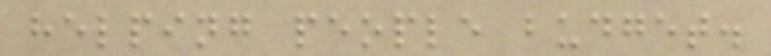helping people budget.
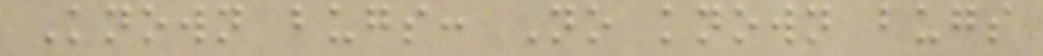Known bugs: No known bugs
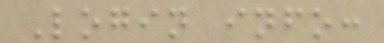Login info:
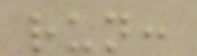run:
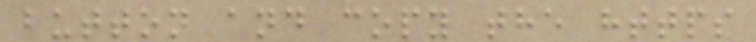button and copy the https
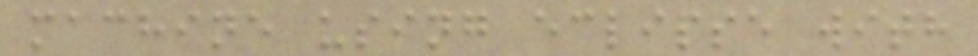machine using eclipse with
